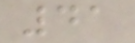41
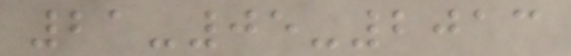21-05-2013
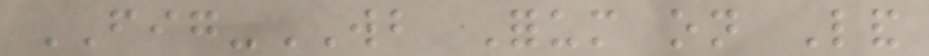FIG-WB Forum on Land
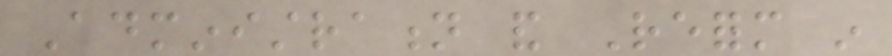Administration and Reform in
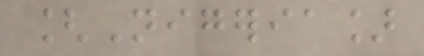[Nigeria]
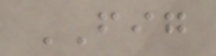FIG
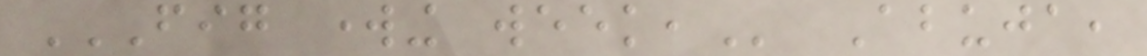FIG WORKING WEEK, Abuja,
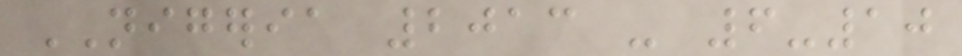NIGERIA 2013 - 6-10
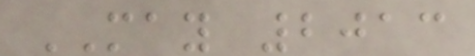MAY 2013
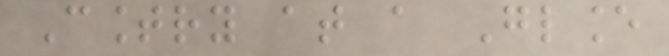Country at a Glance
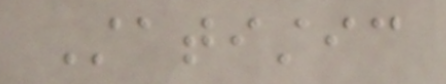Statistic
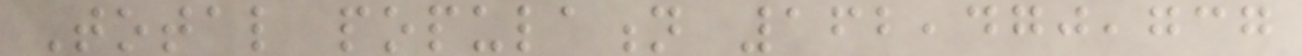Total population 162,470,737
